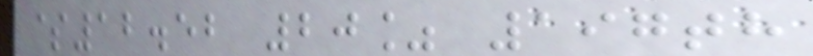$12.52 20% 197th
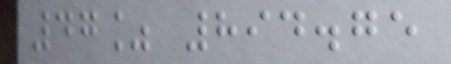47% 894.75
